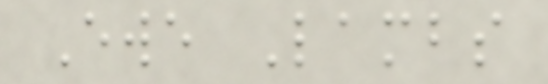Ewe Lambs
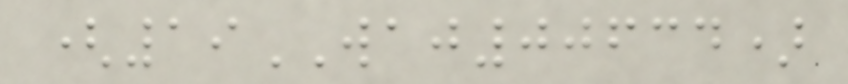(19WAJ00634)
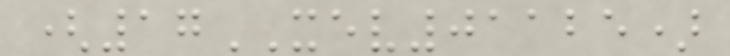(17XEV01125)
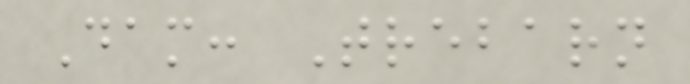Dam: Trebarn
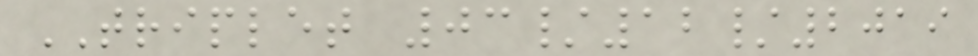TRIPLET 03/12/2019
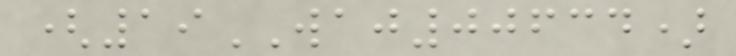(19WAJ00634)
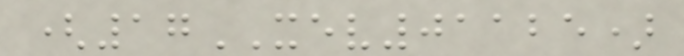(17XEV01125)
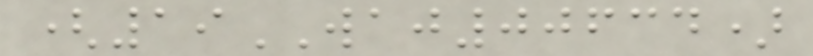(19WAJ00634)
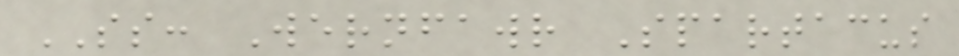SS: Wernfawr Spartacus
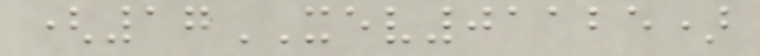(17XEV01125)
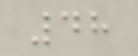48
